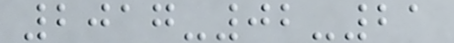2017-02-21
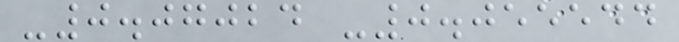-0.07024 -0.055544
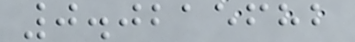0.0215682
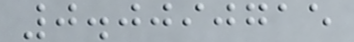0.0090715
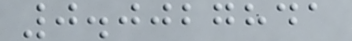0.0027841
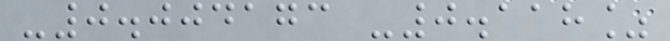-0.004173 -0.118%
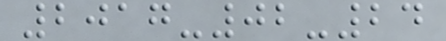2017-02-24
